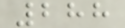288
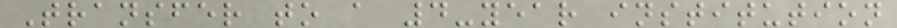Transfer to a 4-year institution
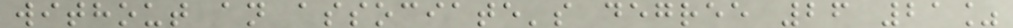without an associate's degree 26 21%
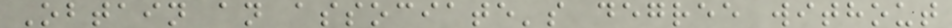Obtain an associate's degree without
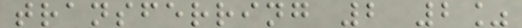transferring 2 2%
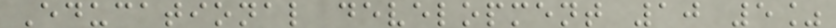Educational development 10 5%
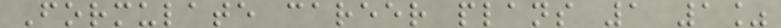Formulate career plans 1 1%
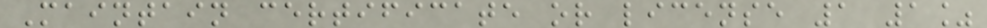Maintain certificate or license 1 1%
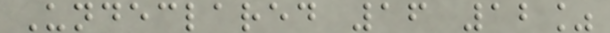Undeclared 16 12%
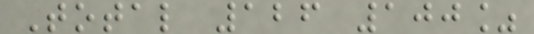Total 126 100%
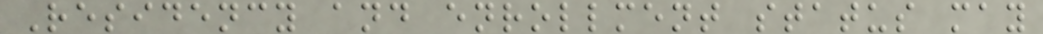Residency and enrollment status may
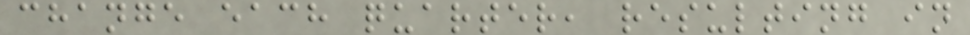change each quarter, resulting in
